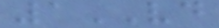1VD
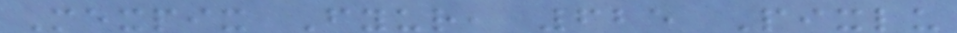Mexpix Fyur, 625 Pixlu
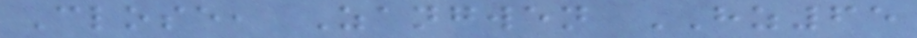Close, Zangwen HZ65
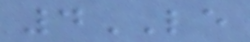4LE
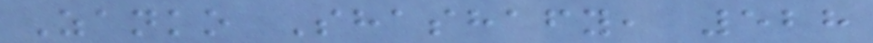Zanko Shashafy, 528
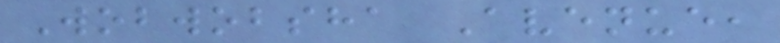Wobwobsha Avenue,
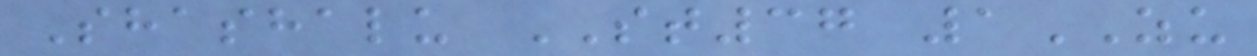Shashalu ST37 1ZU
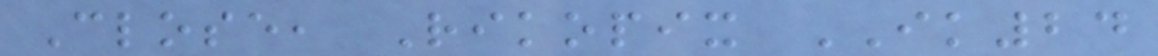Close, Rikopix IK24
